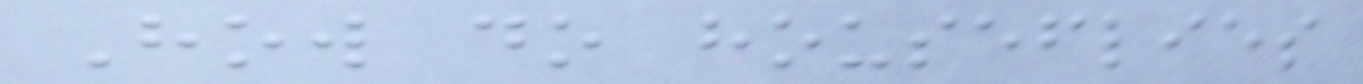How do houseflies
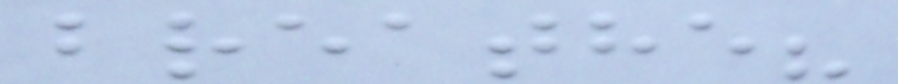breathe?
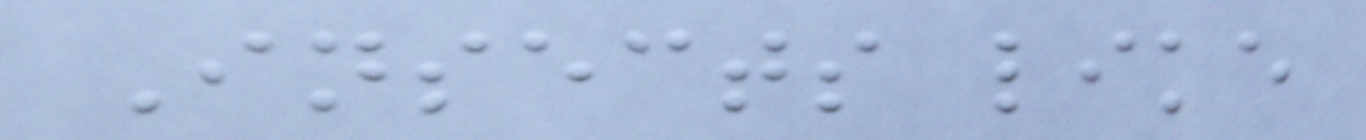Insects like
